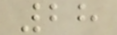28
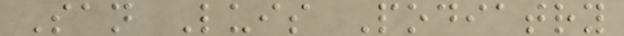San Luis Podiatry
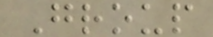Group
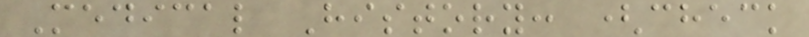Medical History: (check
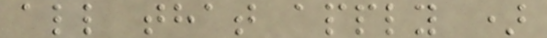all that apply )
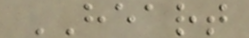HEART
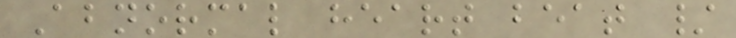Abnormal heart beat /
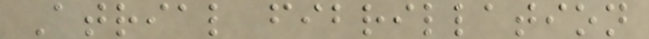Atrial fibrillation
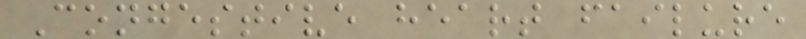Congestive heart failure
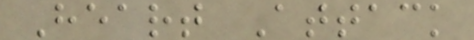Heart Attack
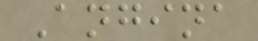Angina
